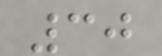30
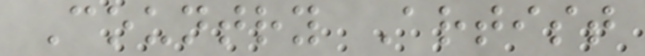Country Artist
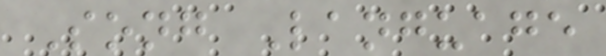Song Language
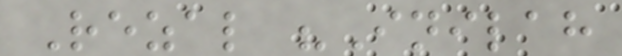Rezal "Inilah
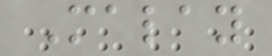Malay
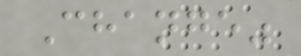Change"
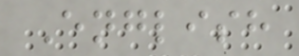English
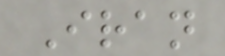Iran
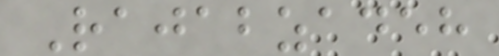Rajabzadeh
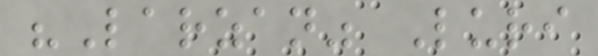"Larzan" Luri
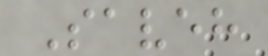Saveh
